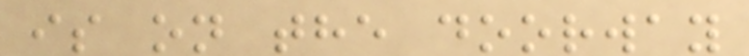is on the doorway
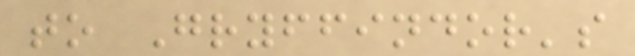to Gryffindor's
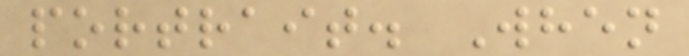portrait. When
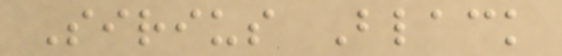Sirius Black
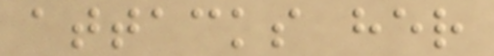attacks her
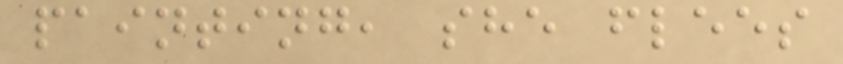painting, she flees
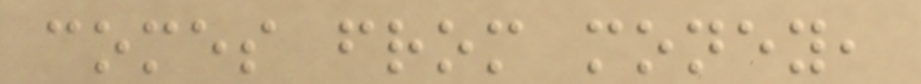comes from money,
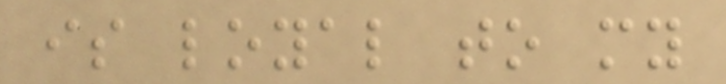is loyal to my
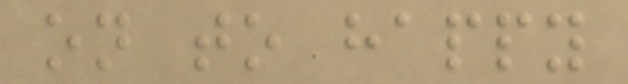on to happy
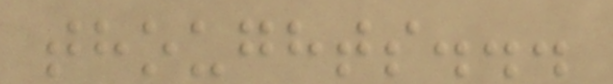thoughts...
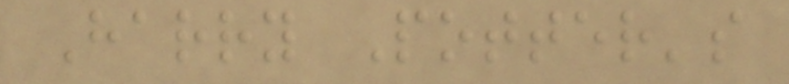Harry Potter's
